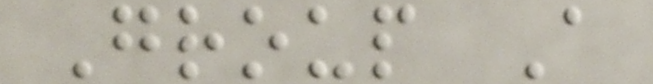Group A
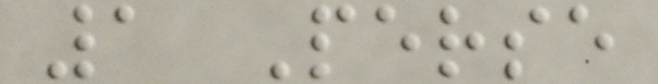1 Perse
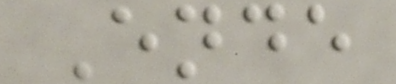Ende
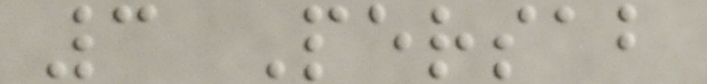3 Persab
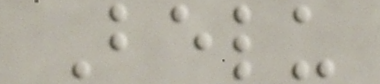Belu
